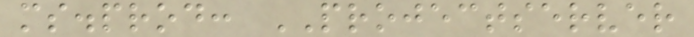ms.prod: PROJECTSERVER
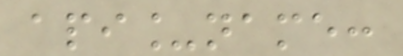api_name:
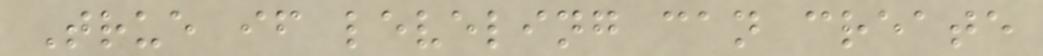True if leveling can create
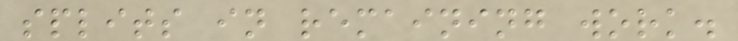splits in remaining work.
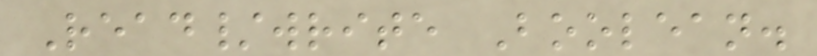Read/write Boolean.
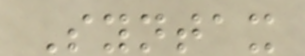Syntax
